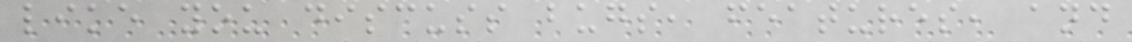like you discuss bugs, features, and
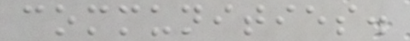communities.
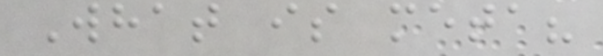What is meta?
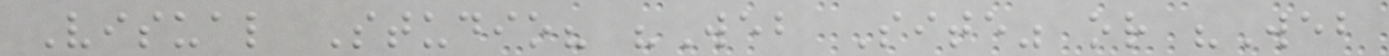Visual Studio? "Web Site" or "Web
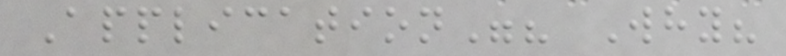Application"? Why?
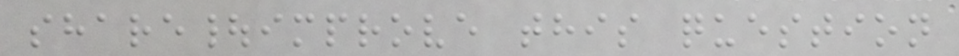share|improve this question
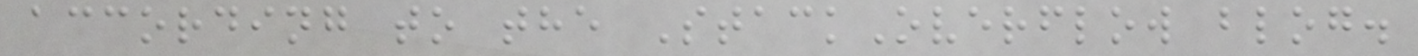according to the StackOverflow blog.
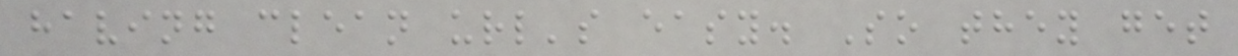having clean url's easy. So they get
